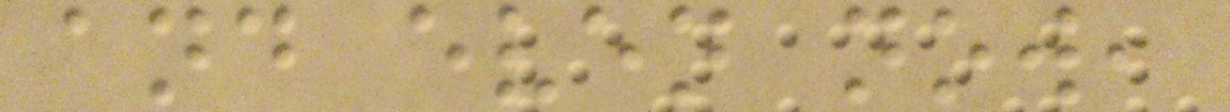and even now,
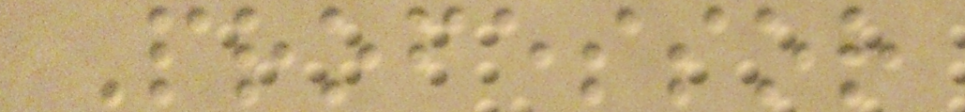Professor
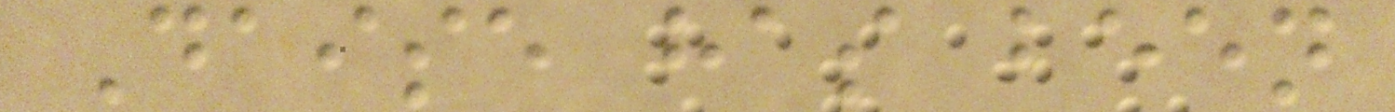Daise has been
